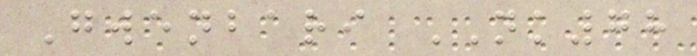Gwenbari NK78
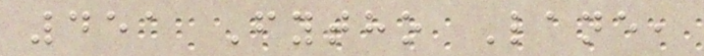451 Fytho Lane,
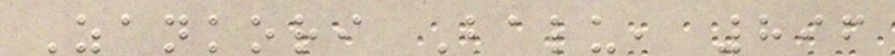Zankori Balu, 896
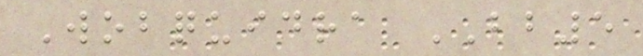Wobquidra BB5
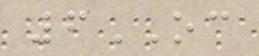6OC
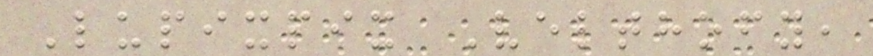Lupixpix Velthofy,
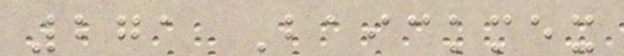271 Baickmex
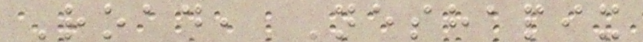Road, Neshapix
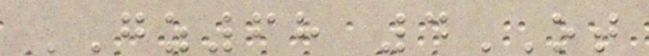GZ68 4OT
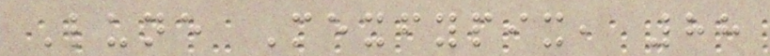Lune Mexfypix, 88
